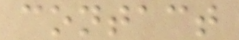contact
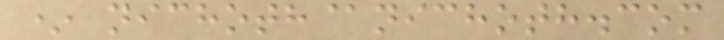* nichoth@nichoth.com
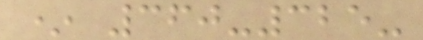* 360-325-
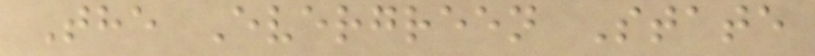The Evergreen State
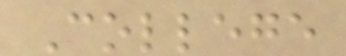College
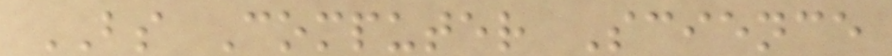BS Computer Science
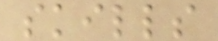skills
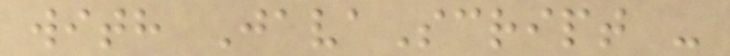with JavaScript -
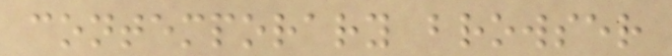contemporary browser
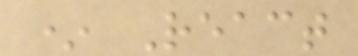* React
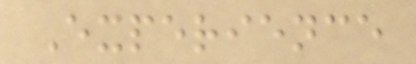Experience
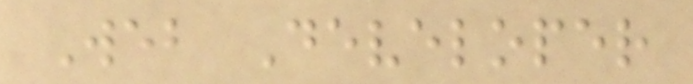Web Developer
